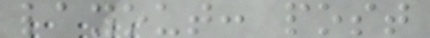layout: post
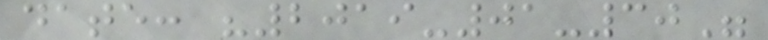date: "2019-01-30"
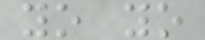yo yo
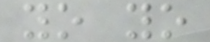yo yo
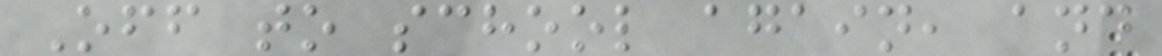Off to school again, and
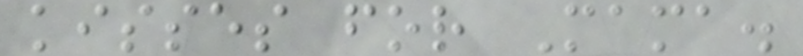kisses for Mama.
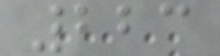223
